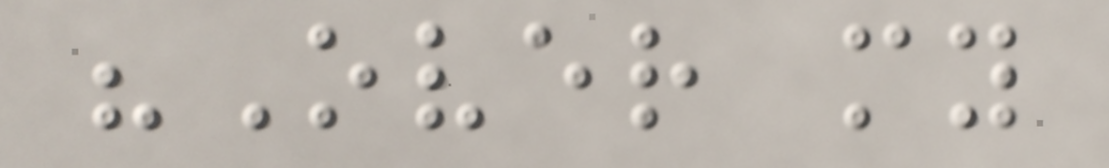"Over my
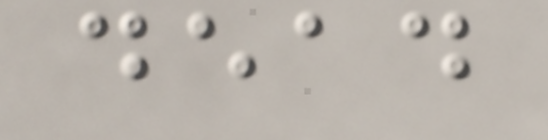dead
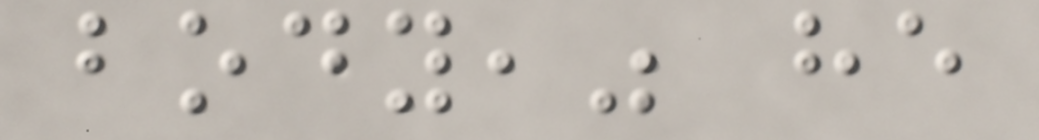body," he
